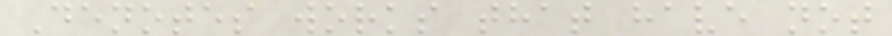Denotes works that have not
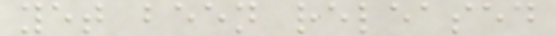yet been released
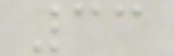33
